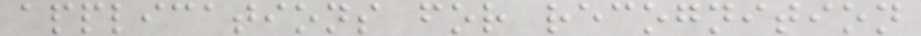applications for recognition
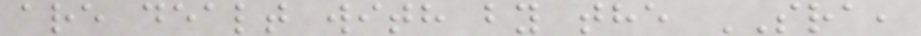are dealt with by the SRA,
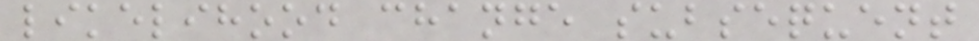likelihood change subsequent
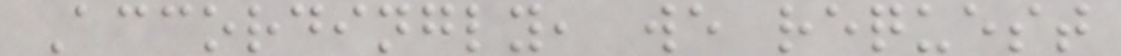Accordingly, we request
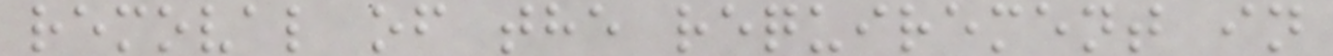removal of the requirement in
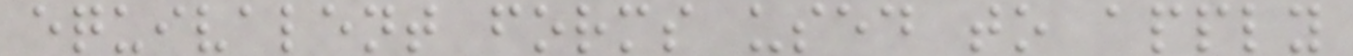equivalent forms used to apply
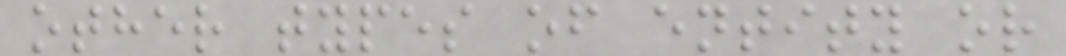other types of entity or
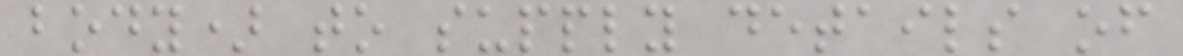body) to supply details of
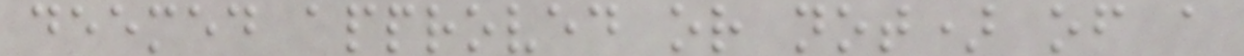deemed approved or not) of a
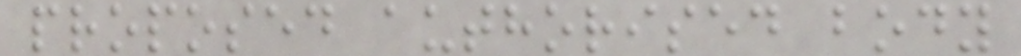proposed authorised body
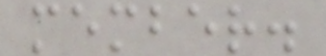member.
